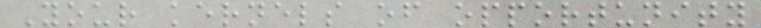Your kernels of opportunity
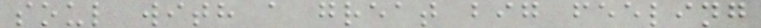soul with a great big feeling
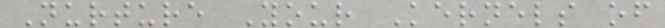Nurture Your Kernels of
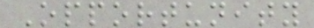Opportunity
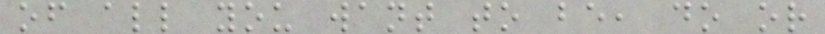of all you want to be, do or
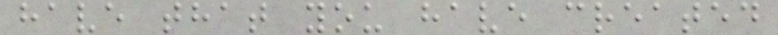have that you have created
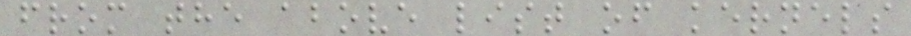from the above list of kernels
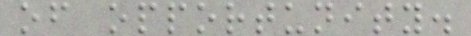of opportunity.
